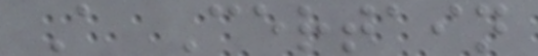A Certain
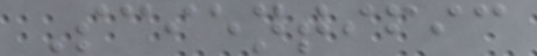Scientific
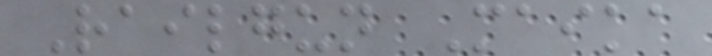Railgun Maika
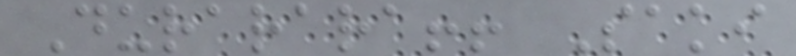Durarara!! Saki
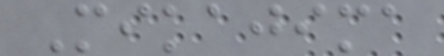Mikajima
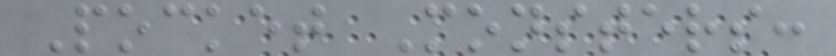Pocket Monsters:
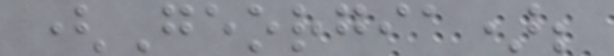(Georgia);
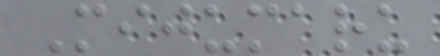Mijumaru
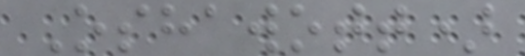Oshawott)
